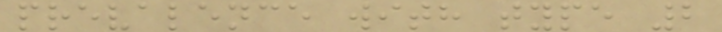prevalence with type 2
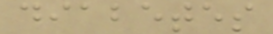diabetes
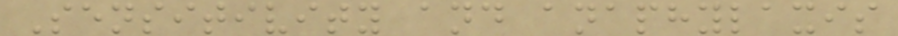Sensitivity and anaphylaxis
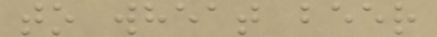to wheat beer
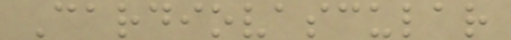Cardiovascular
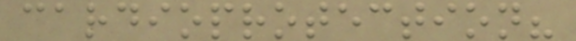cardioprotection?
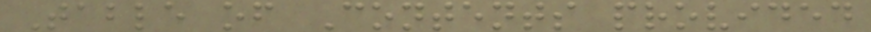Table of Contents provided
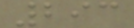293
